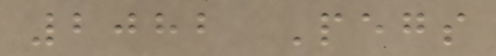2082 Pegs
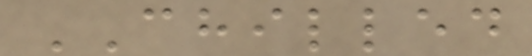CHILLED
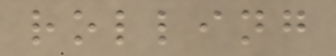rolling
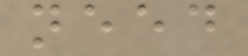need
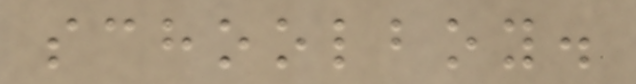schoolboy.
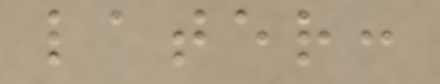later:
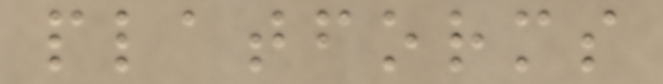platforms
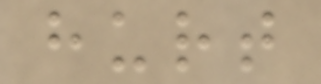hurt
